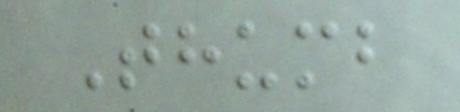Thumb
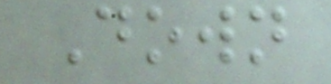Down
